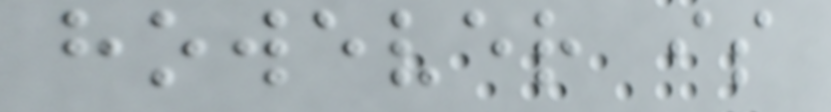however is
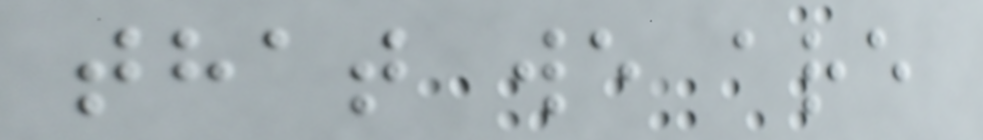that we are
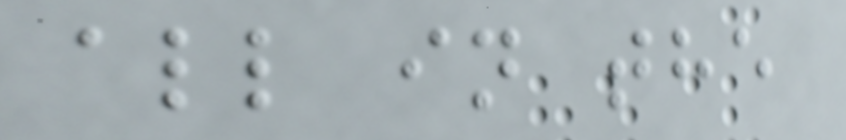all in the
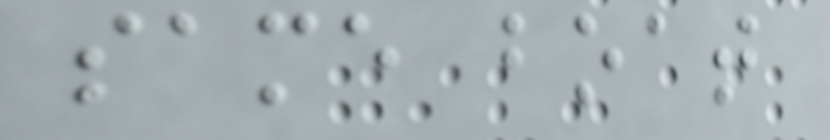same boat
